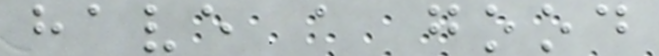have a good
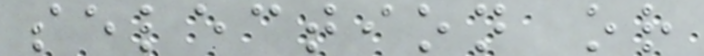selection or
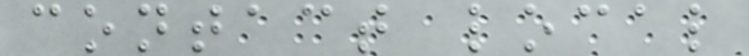contact local
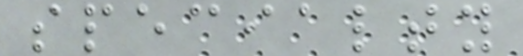specialty
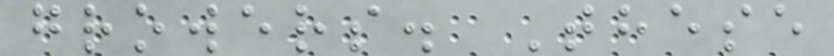growers. These
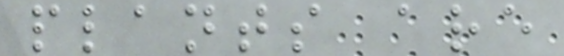plants are
